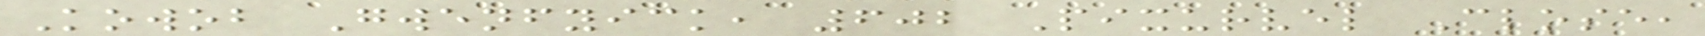Kowob Gwenfyick, 602 Pixurvel Close,
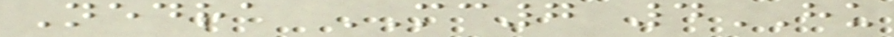Nedra MC7 4HU
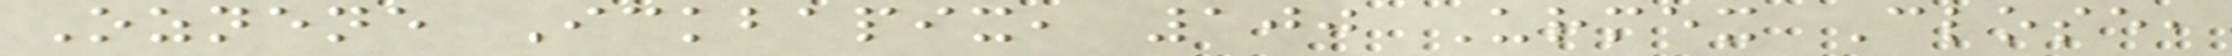Oznene Ickbapix, 100 Urmex Close,
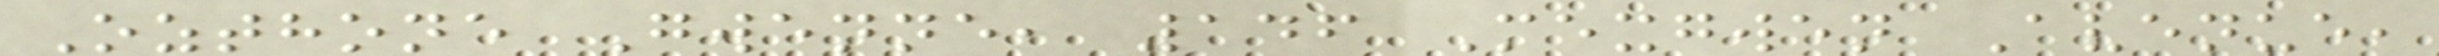Ozthone Gwenne, 146 Mexgwen Avenue,
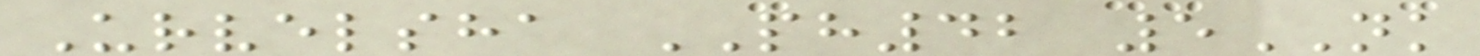Urvelsha PH42 5NK
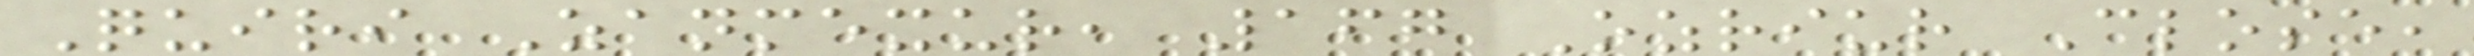Quiri Zanmexur, 167 Ozriur Close,
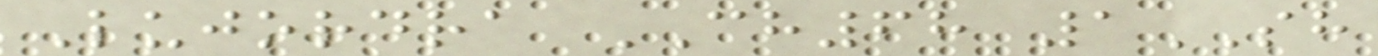Lujordra CH68 1SH
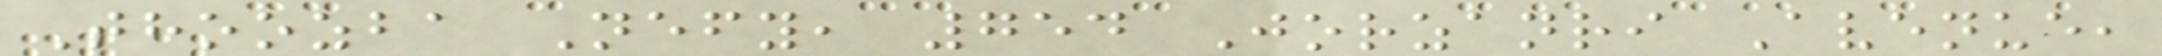Thoozba Nefy, 754 Jorzanri Avenue,
